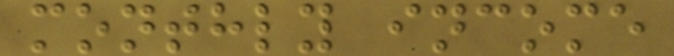monthly income
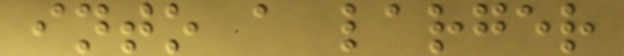into a larger
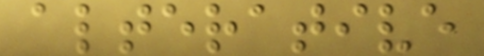alterative
